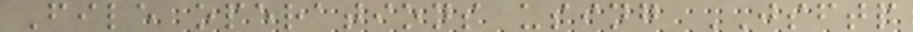File operations using JSFTP
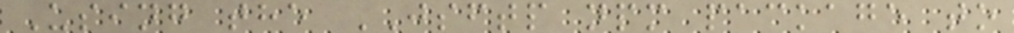Using the JSFTP npm package to
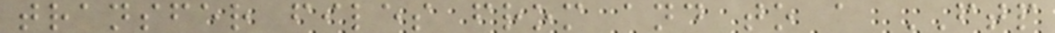transfer files from and to a FTP
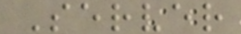Server
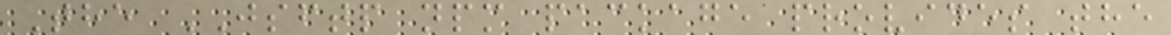The JSFTP npm package provides the
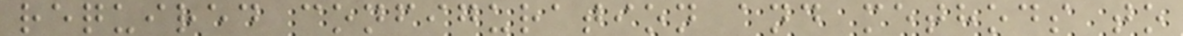required configuration and methods to
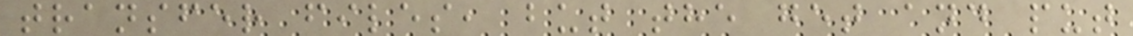transfer files, but the get and put
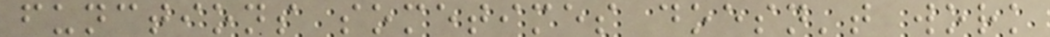functions sometimes doesn't work
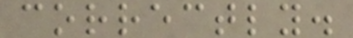correctly.
